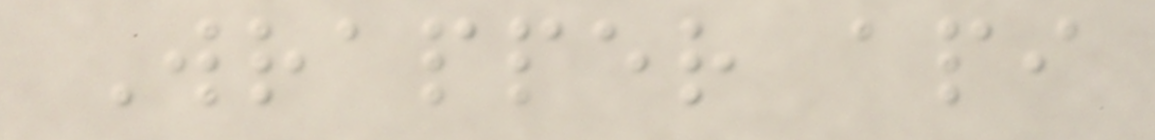Wrapper api
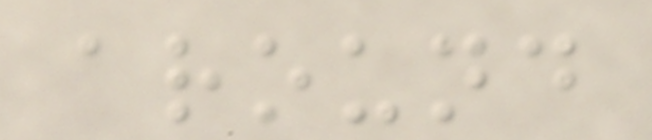around
